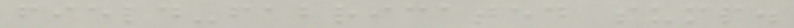field-fabricated sump.
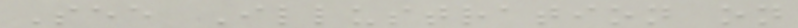See Illustration on
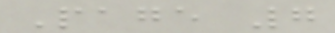Page 7
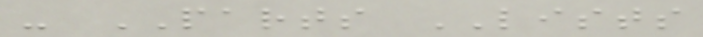- PARTS LISTS
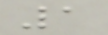1
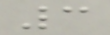3
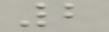2
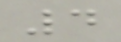4
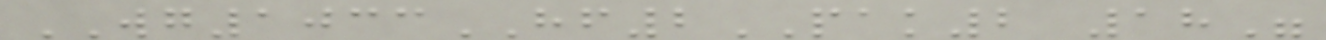WG1033HF2PAK2 18"
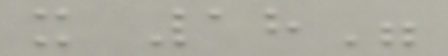x 18"
